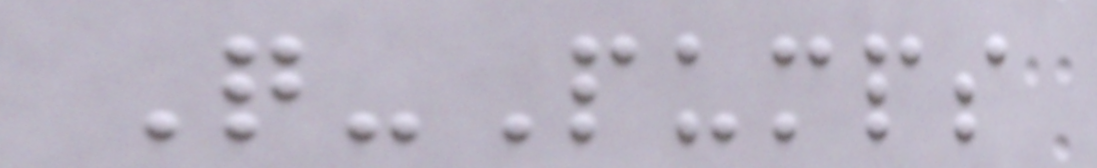Q-Pumps
